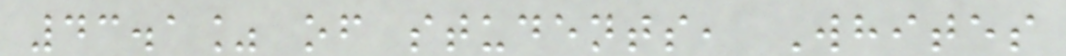43.1% of students, Whites
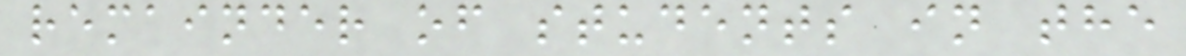remainder of students in the
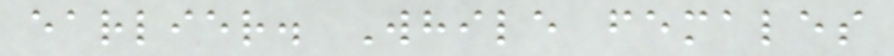earlier. While females
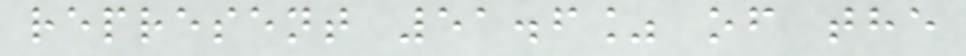represent 51.6% of the
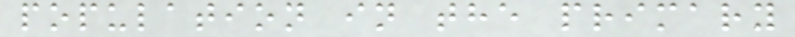population in the primary
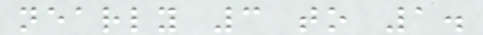nearly 3 to 1.
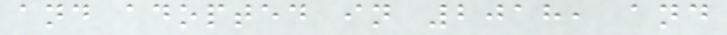and adopted in 2018, and
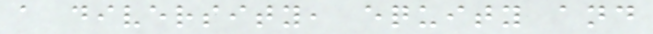a diversity, equity and
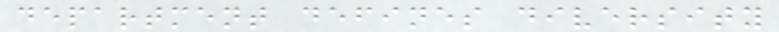department defines diversity
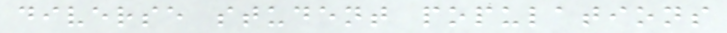diverse student populations
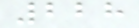228
